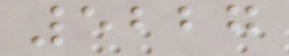5227
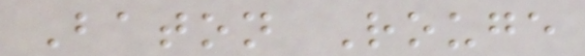Baton Rouge
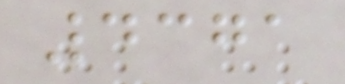4371
